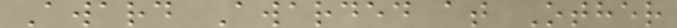Award Awarded at Other
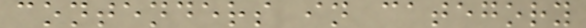contenders in category
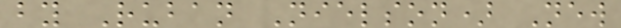by Ruban Nielson) New
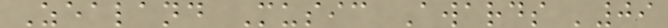Zealand Music Awards '09
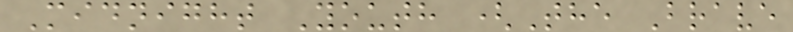Midnight Youth (The Brave
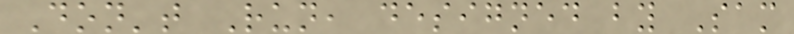Don't Run, designed by Sam
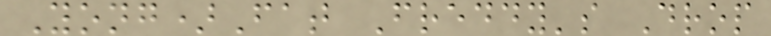Yong)Fat Freddy's Drop
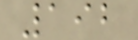192
